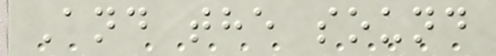And the sound
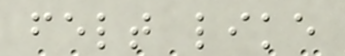felt like
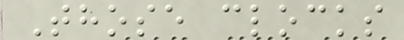Those clocks
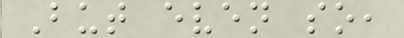But even so,
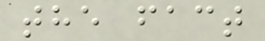the fact
